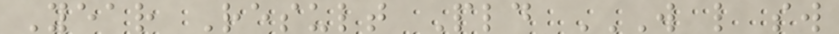Year Result Pld W L SW
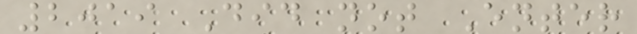2019 Did not Enter
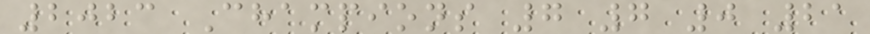2023 Champions 7 7 0 21
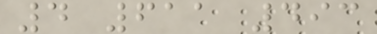4 611 493
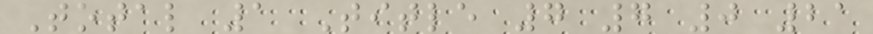Total 1 Title 7 7 0 21
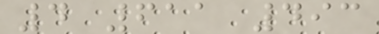4 611 493
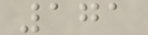171
